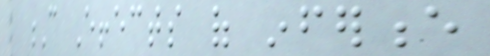C Effects of inference
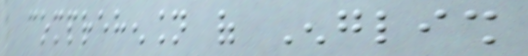comprehension of English
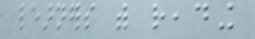learners with reading
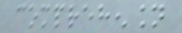comprehension
